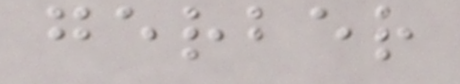gerber
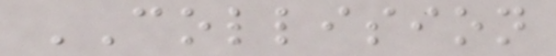COLLISION
